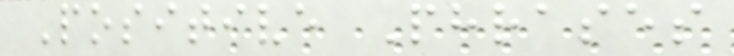Positive Phrases
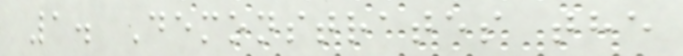1. Demonstrates the
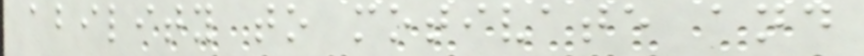ability to motivate and
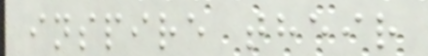inspire their
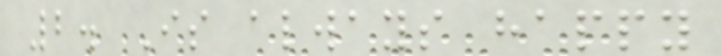2. Is always happy
